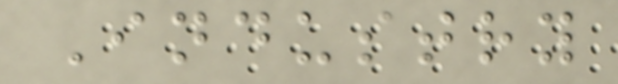Industry
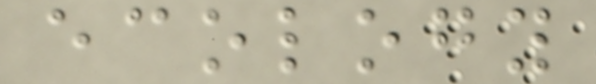ecology
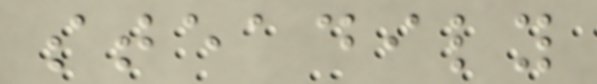steadily
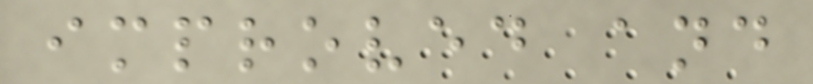improved and
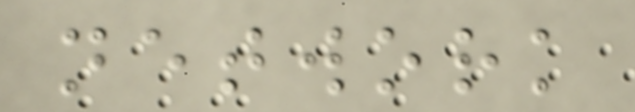network
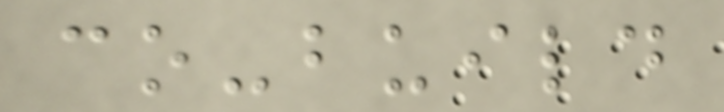co-build
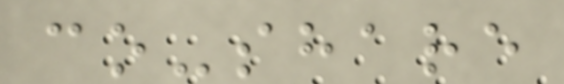co-share
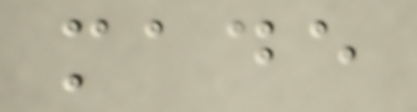made
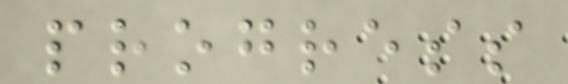progress
